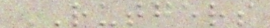RUTGERS
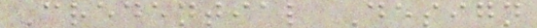Credential Design
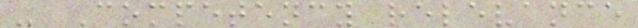- Competency relevance
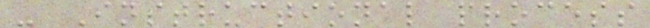- Instructional process
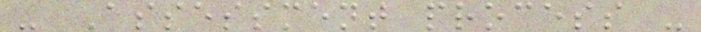- Assessment process -
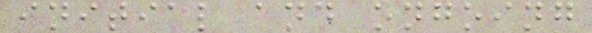initial and ongoing
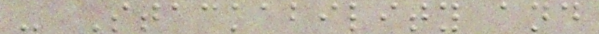- Stackability and
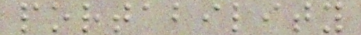portability
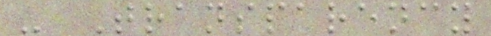- Transparency
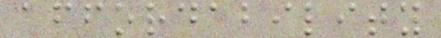affordability
